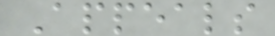Appeals
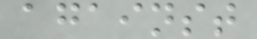against
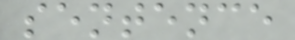sentence
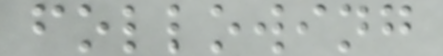following
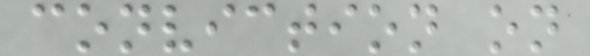conviction on
